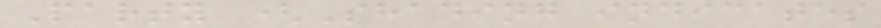Party (Shading indicates
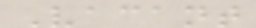Vacant
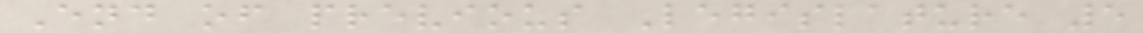End of previous Legislature 5
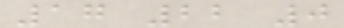17 22 0
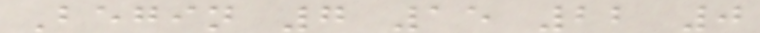Begin 7 15 22 0
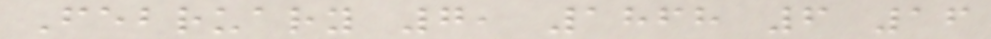February 7, 1868 6 16
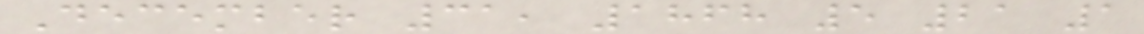December 31, 1868 5 21 1
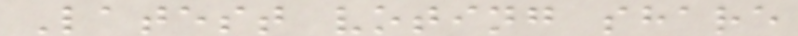Latest voting share
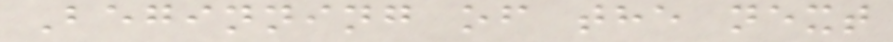Beginning of the next
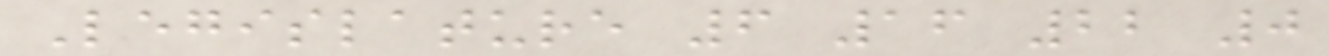Legislature 6 16 22 0
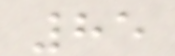85
